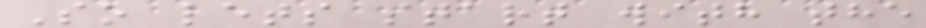So lets start with the
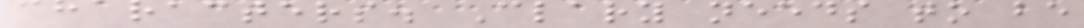characters. Clary needs to be
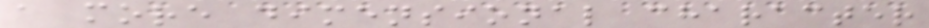a more dimensional character
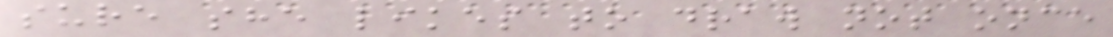sure she likes to draw not once
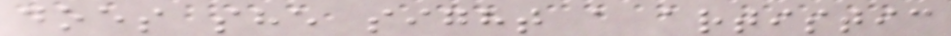does she sight a artistic
